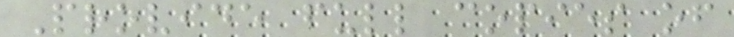Provide full copies of
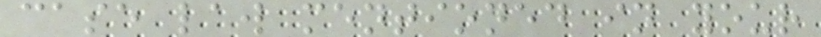case law mentioned in your
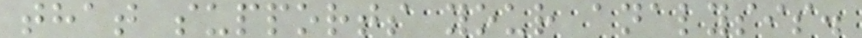that supports your analysis.
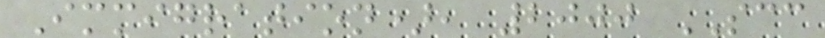Immigration), 2000 SCC
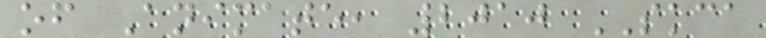of Animate, 2010 SKCA
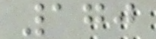170
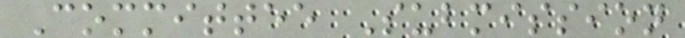Committee Submission
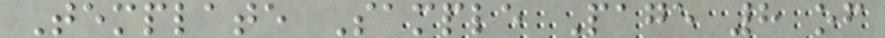Template Sample Page 8 of
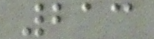213
